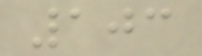103
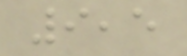9,5
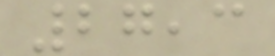27,3
